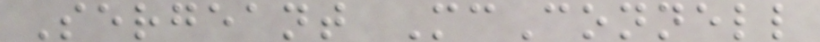Sergeant McConnell
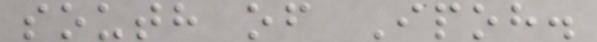south of Ipoh.
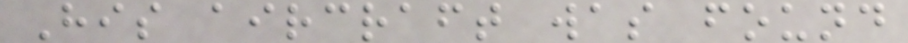His aircraft was found
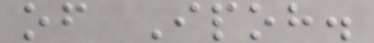of Ipoh.
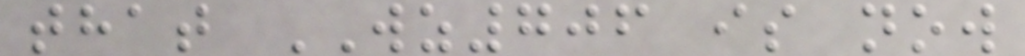that WZ706 is now
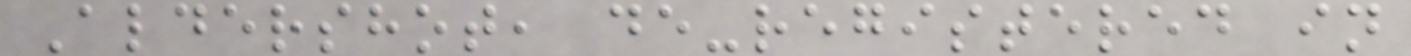Aldershot, de-registered in
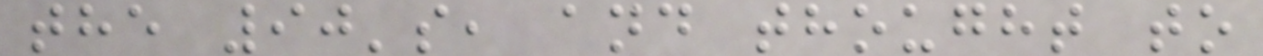the 90's, and thought to
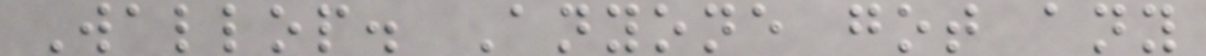Wallop. Anyone got any
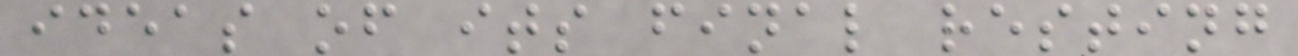ideas of its final resting
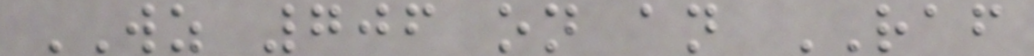WZ 706 on an RAF
